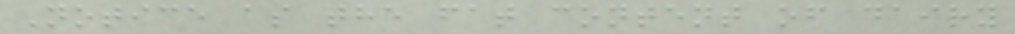Notice as the fat content of dairy
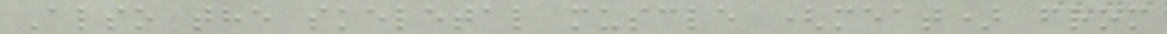Also the skeletal muscle (meat) from
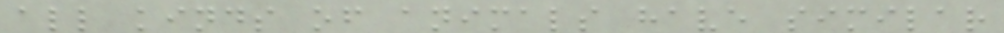all kinds of animals have similar
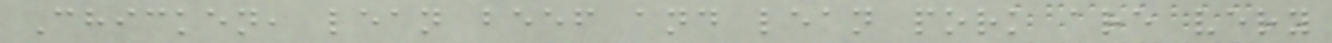Chicken, lean beef and lean pork are very
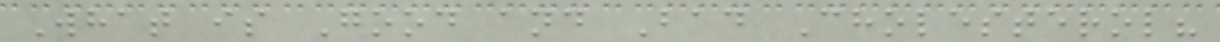What is Good and Bad Cholesterol?
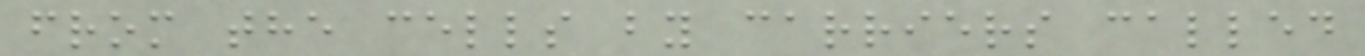from the cells by carriers called
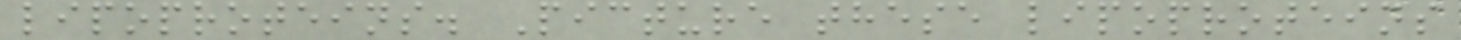lipoproteins. Picture these lipoproteins
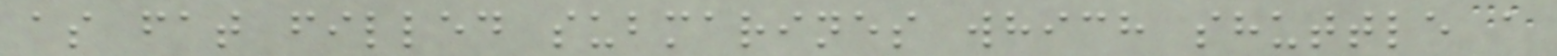as fat filled submarines which shuttle a
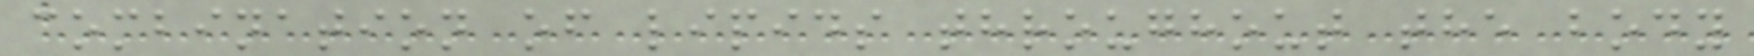combination of lipids throughout the body
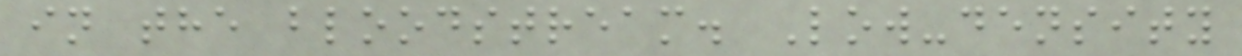in the bloodstream. Low-density
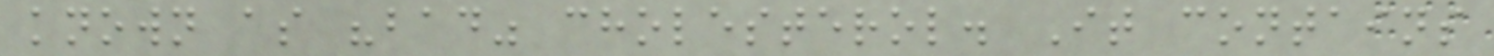known as "bad" cholesterol. It contains
